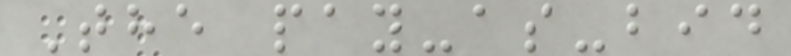The pay-as-bid
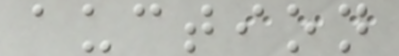auction
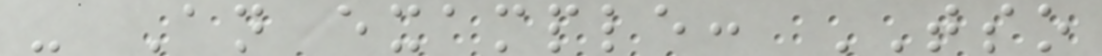- An example: TSO
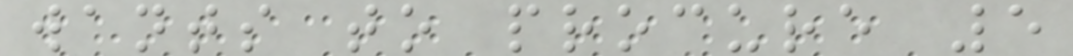wants to procure 5
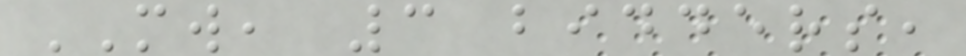MW, 3 bidders,
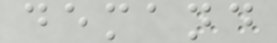demand
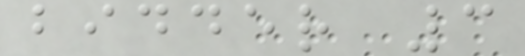bidder 3
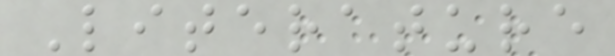Literature
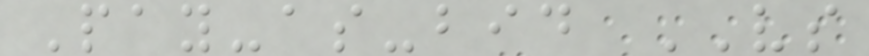Pay-as-bid VS
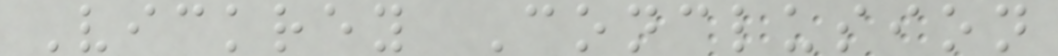Vickrey Conclusion
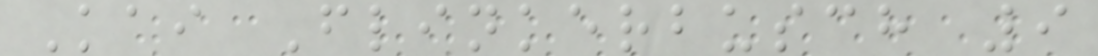Kai Flinkerbusch 9
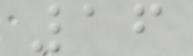16
